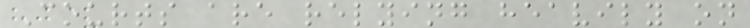Courts are relying heavily on
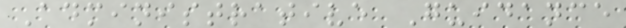Administrative Guidance
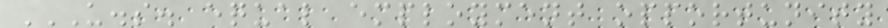U.S. EQUAL EMPLOYMENT OPPORTUNITY
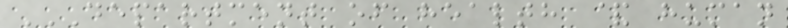DEPARTMENT OF HEALTH & HUMAN
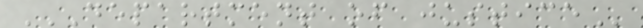DEPARTMENT OF JUSTICE
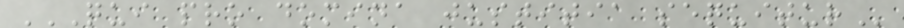QUI PRO DOMINA JUSTITIA SEQUITUR
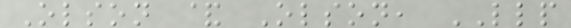Olson & Olson, LLP
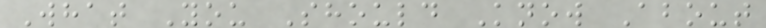What You Should Know About
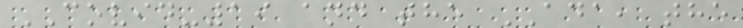COVID-19 and the ADA, the
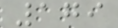179
